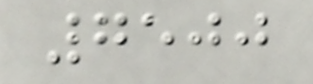7500
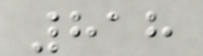818
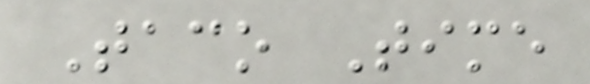Taco Time
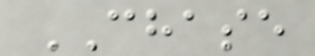CHASE
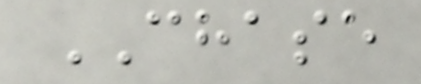CHASE
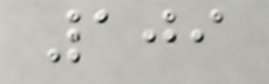109
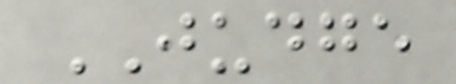JUDGE
